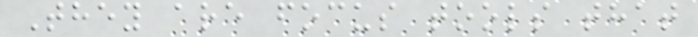They are focus tools that
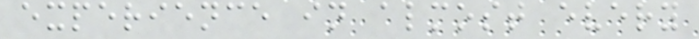experience in almost every
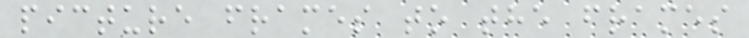picture frames to the frames
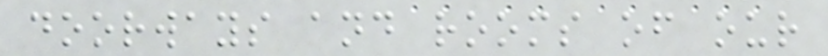doorways and rooms of our
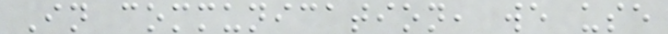In communication, we use
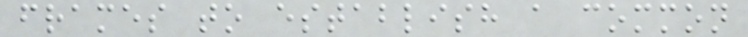frames to establish a common
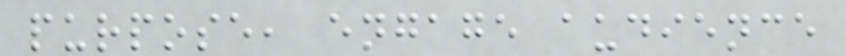purpose, engage audience
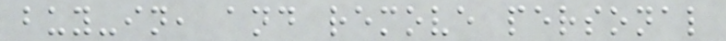buy-in, and remove personal
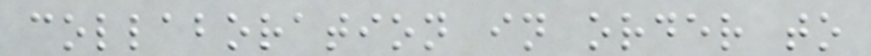collaboration in order to
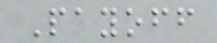Payoff
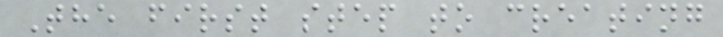The first step to creating
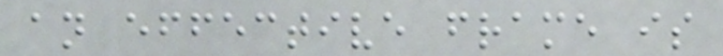an effective frame is
